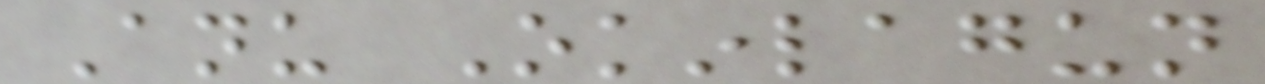Anu Okinlagun
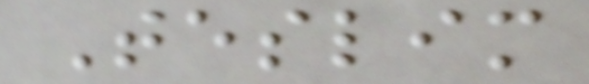Teslim
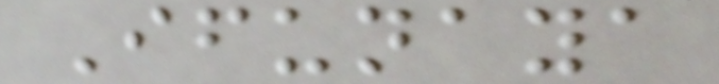Ifunaya
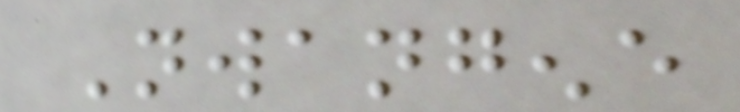Nwangene
